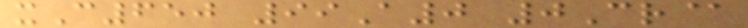xC650 99A0 0Cr@
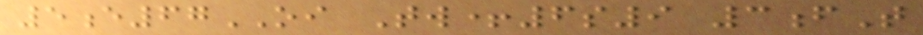5e67OI Tw+6s9 3fT
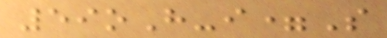59oH-i=S
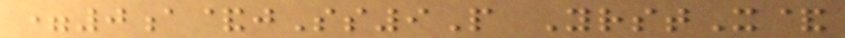=0a&jSs9P YrstX&
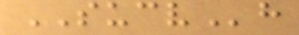SUCVh
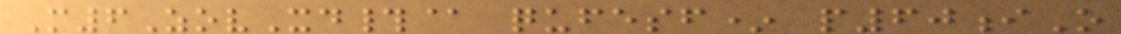M6ZovXd#@ qufesf* p60iO
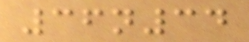36n34
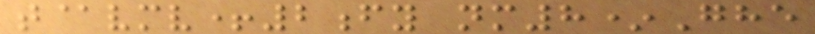t@vmv+2fy nm8*Ghe
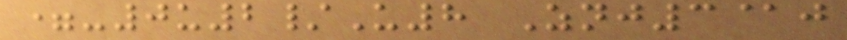=-0u2/U8 Znj3@j
